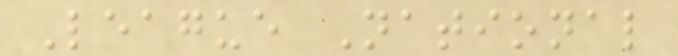League National
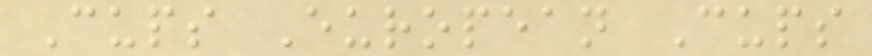Cups European Cups
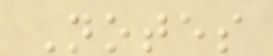Notes
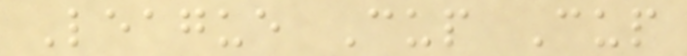League Cup Cup
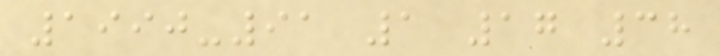1990-91 1 17 38
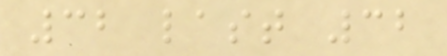32 last 32
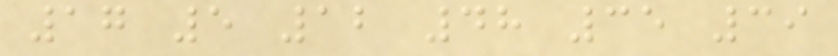17 5 12 48 35 39
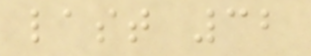last 32
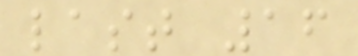last 16
